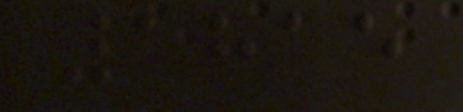1815
